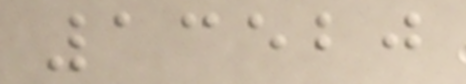13520
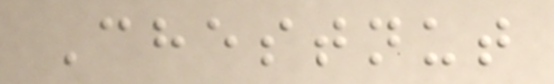Chestnut
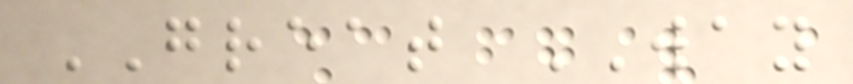GREAT WAY
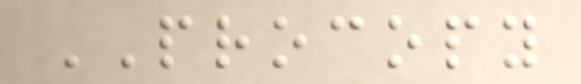PROCOPY
